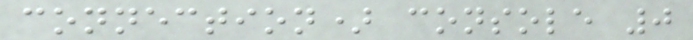connection) console 0
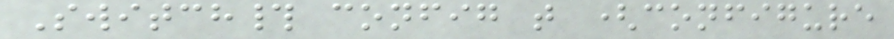Switch# config t (configure
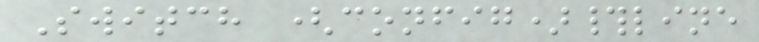Switch (config)#line
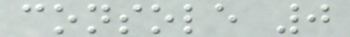console 0
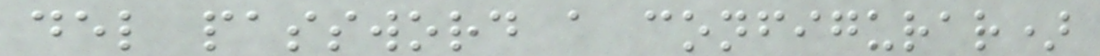del password a configurar)
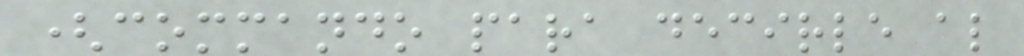(commando para decirle al
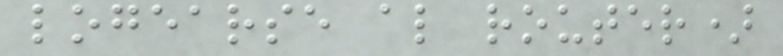logearse al router)
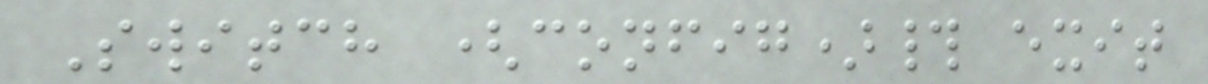Switch (config)# exit
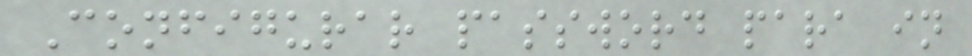Configurar password para in
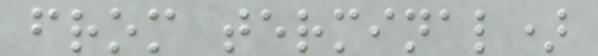from terminal)
